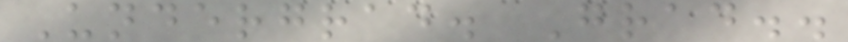Undergrad. Grad..
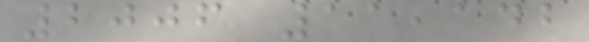2006 11,142
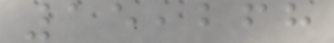15,268
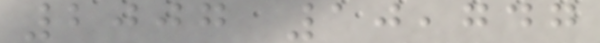2007 10,747
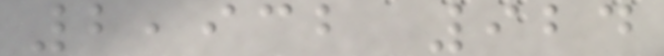2,932 924
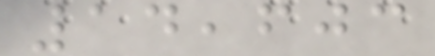14,603
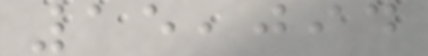15,094
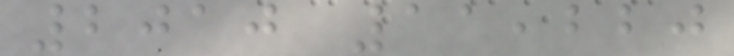2010 11,220
